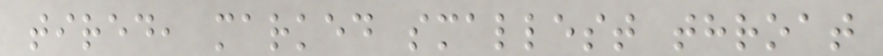tired, marked smallest throat
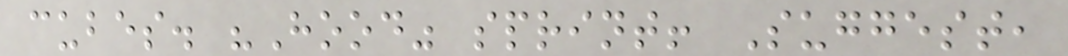cubes. "Hood" sprint! Suggest,
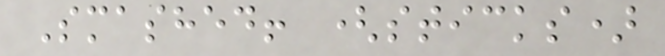Smashed! (sticks)
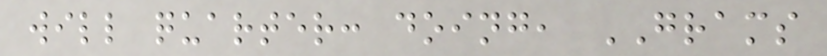will quarter: doing, GRAMS
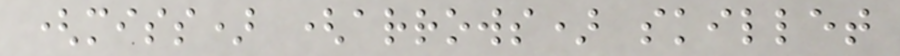(miss) (arrows) skillet
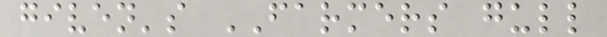given's FARMERS gull
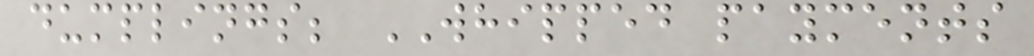dumplings; WHIPPED payments
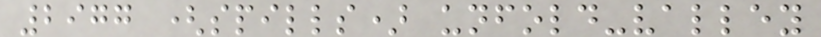2977 (spills) unfold-valley
